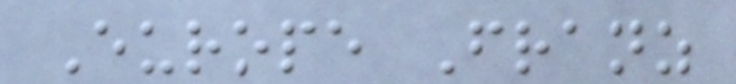Europe Franz
